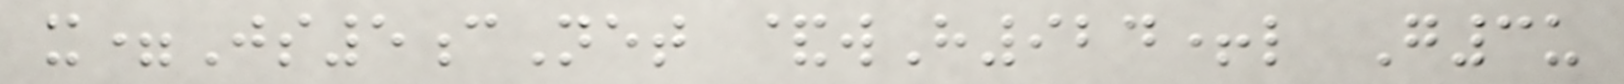x=Js5cNet &wH924+l G3u
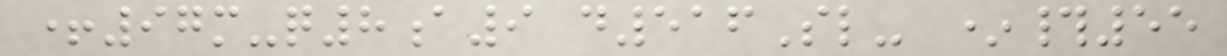+97m-q8a9 d516Sl- *#55
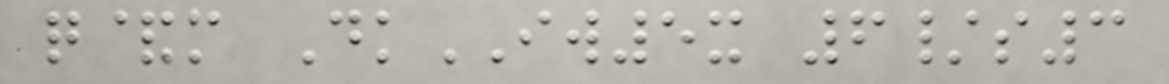q&m DkIW5x 6/s3
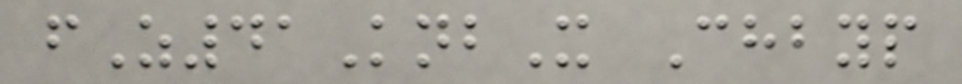fZ41KnbX Chbyp
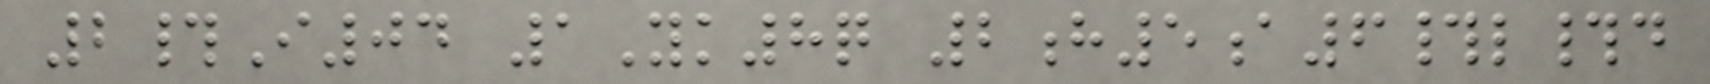2#I04 1Yk8q 2h5a6#l#d
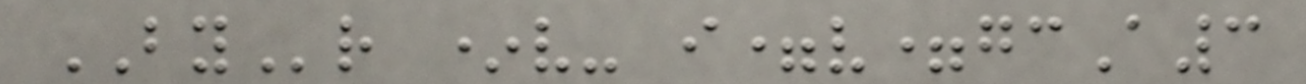BYr *v- i=v=gcA3
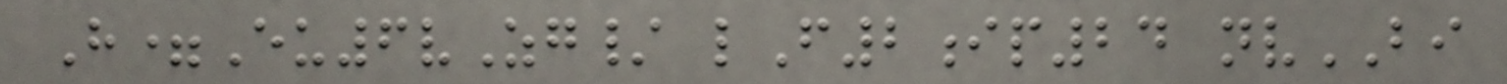H=Eu6vZg/ lF2ip24 nvBI
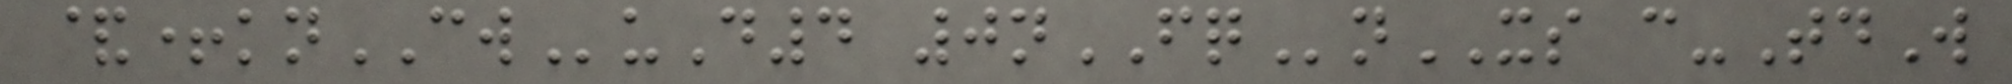&+knCWuD4 0nFQnXS c-TdW
